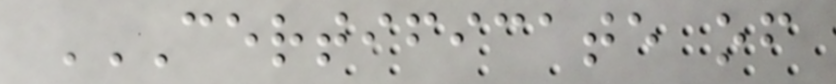CERTIFICATE OF
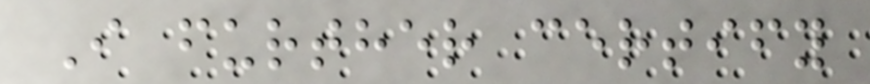I further certify
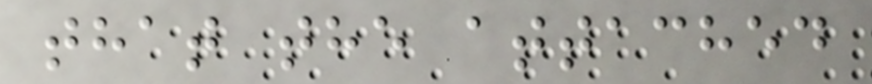that the attached
